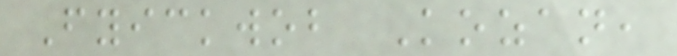Fyickwob Kozan,
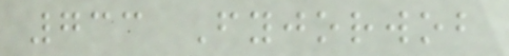733 Fyjorwob
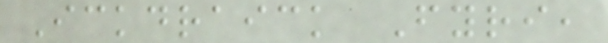Ickdraick Fyri,
